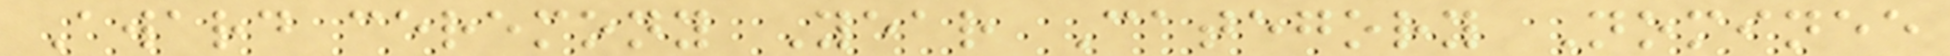Award ceremony Year Category Nominee
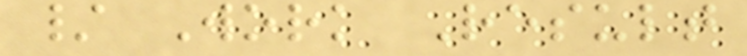/ Work Result
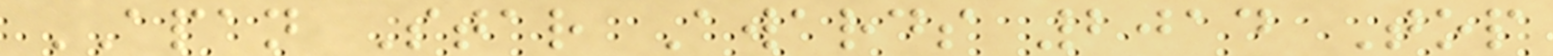APAN Star Awards 2014 Top
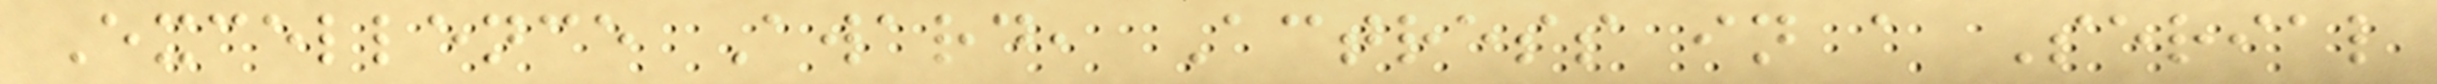Excellence Award, Actress in a Serial
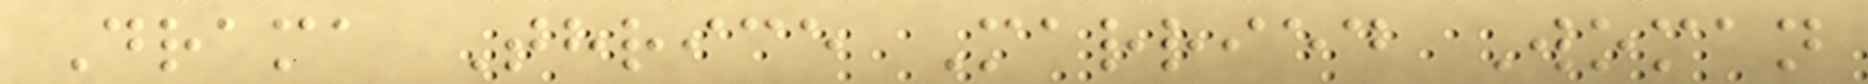Drama Thrice Married Woman
